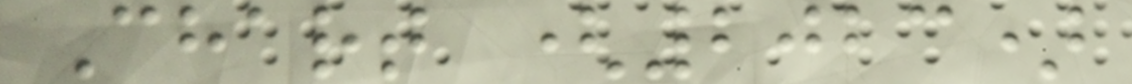Chart (2023)
